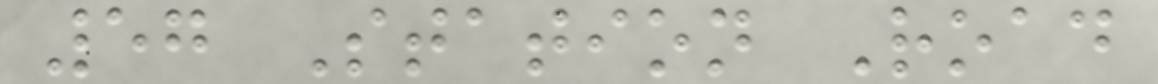57 Station Road
